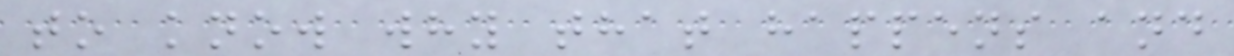to know why that happens and
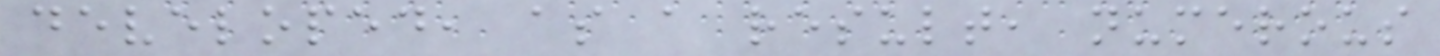developed, as a result, numerous
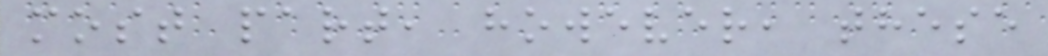most part, however, these
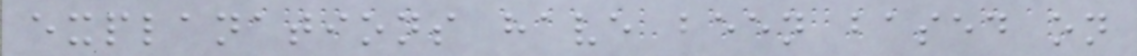explanations have been based on
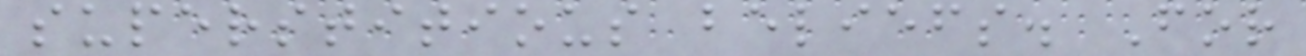superstitious beliefs. For
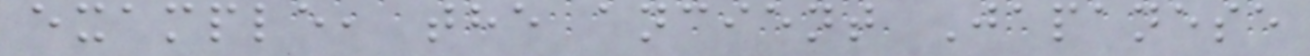example, the ancient Japanese
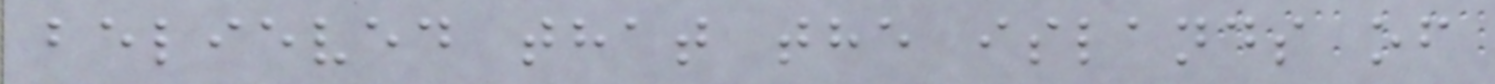believed that the islands of
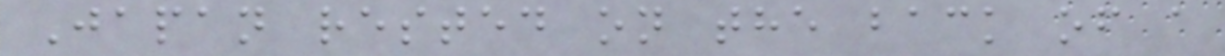Japan rested on the back of a
